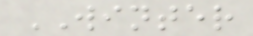WINTER
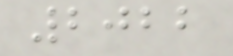2022
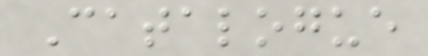Catalogue
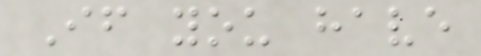If you have
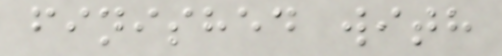finished with
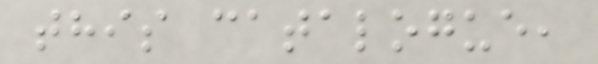this catalogue,
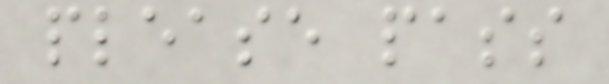please pass
